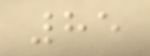85
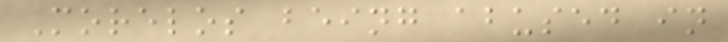Morelos being abused in
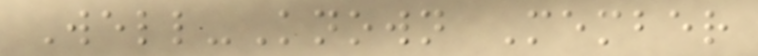Well-Known Member
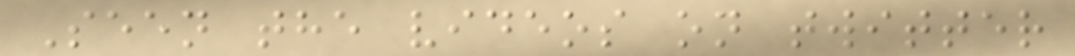Seen the videos on twitter
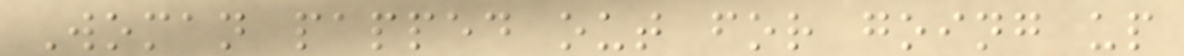Woman papped out for going up
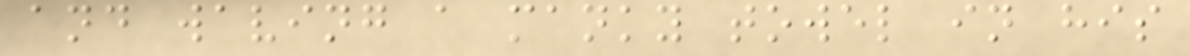and waving a manky towel in his
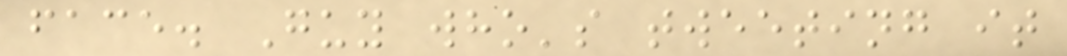face. Guy who's tweeting it
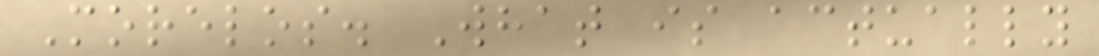Morelos. What is actually
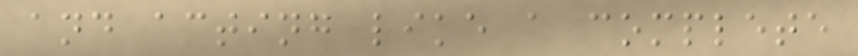and acting like a complete
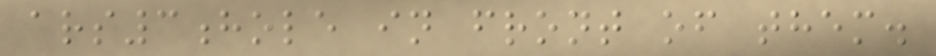ars3hole in front of them.
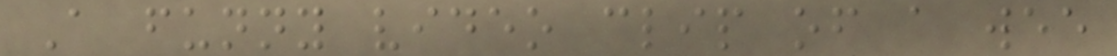A funny video clip of a wee
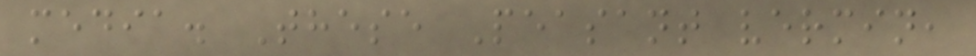media. These Peasant vermin,
